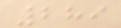289
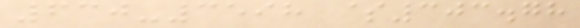630-3598 $303.78
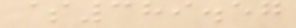$389.57
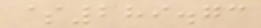$289.73
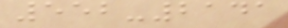552-2141
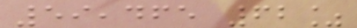59,465 62%
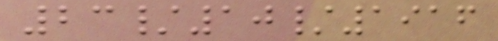23/10/1916
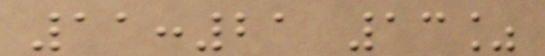11:21 13%
